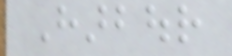Harbour
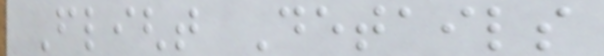Flight Details
